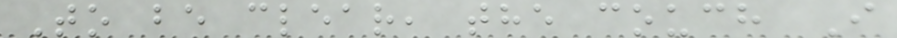To be clear, the couch I
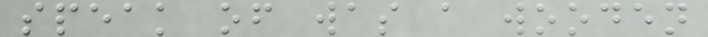speak of was a wooden
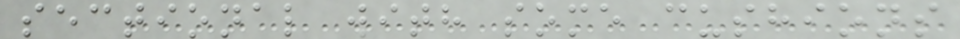sectional with some cushions
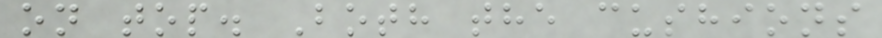on top. Both the cushions
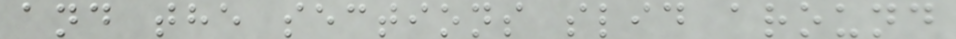and the sections slid around
